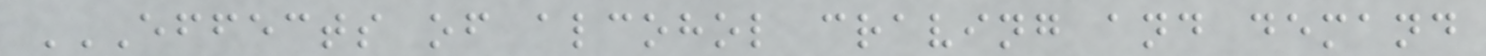EFFECTS OF ALCOHOL CRAVING AND DEMAND
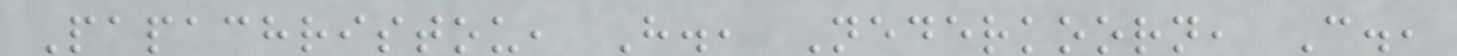Papachristou, H., Nederkoorn, C.,
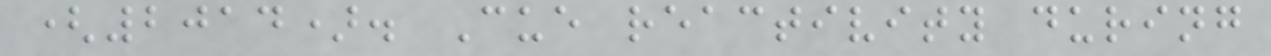(2014). Cue reactivity during
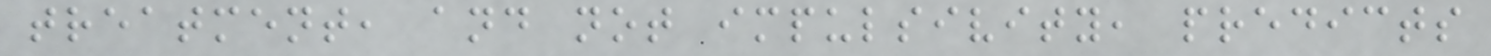treatment, and not impulsivity, predicts
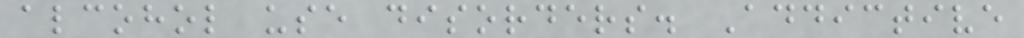alcohol use disorders. Addictive
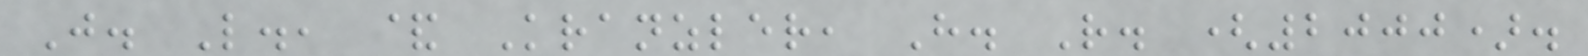J. L., & Kranzler, H. R. (2000).
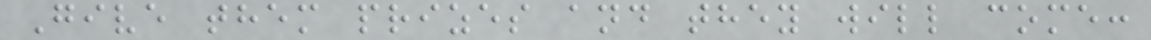Give them prizes and they will come:
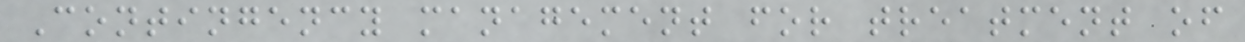Contingency management for treatment of
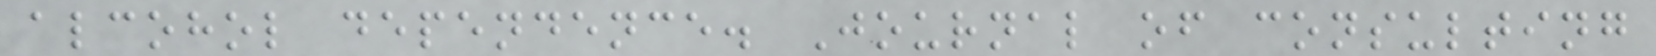alcohol dependence. Journal of consulting
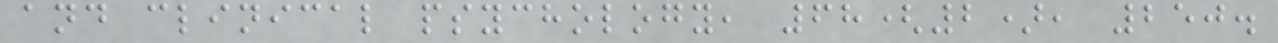and clinical psychology, 68(2), 250.
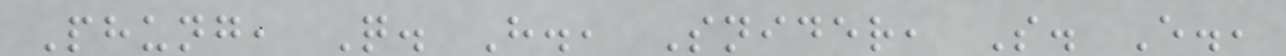Phung, Q. H., Snider, S. E.,
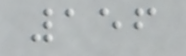156
